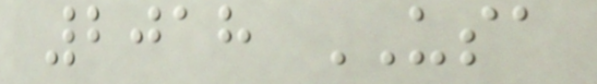2018 USA
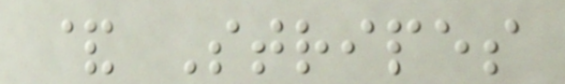& Stripes
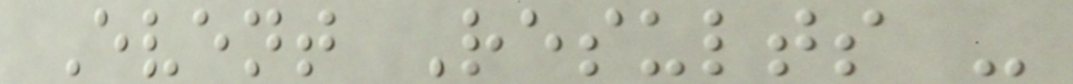Event Results -
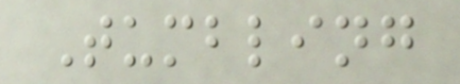Tumbling
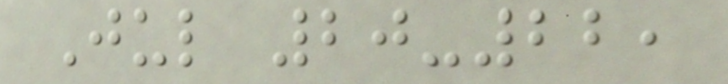Jul 20-22,
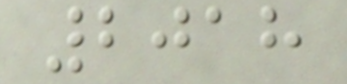2018
